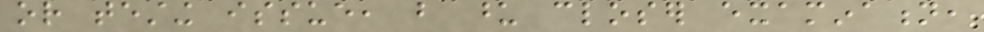or testing issue, but upon closer examination,
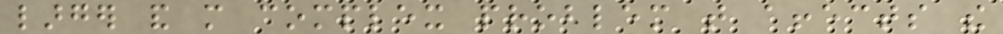larger and more complex problem that affects the
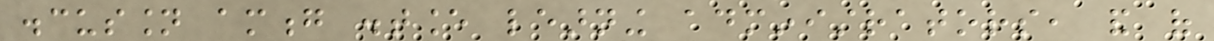discussion among distance learning administrators, and of
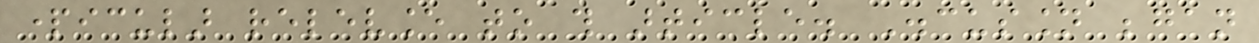particular relevance to this article. Discussion began
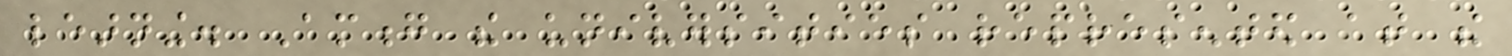learning. Among the universities represented at the
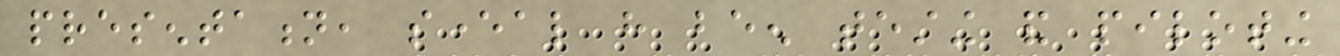presentation, several have been testing and piloting
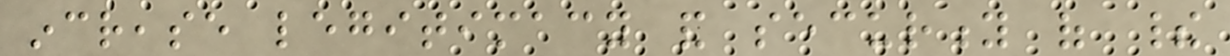increase legitimacy and security of their
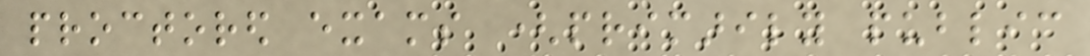proctored exams (primarily public
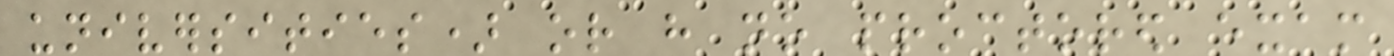universities) or have no proctored exam
